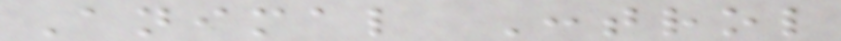Animal Control
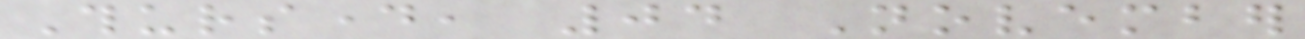Thursday, 04 November
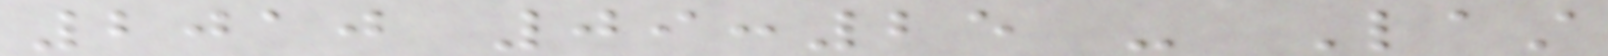2010 09:25 - Last
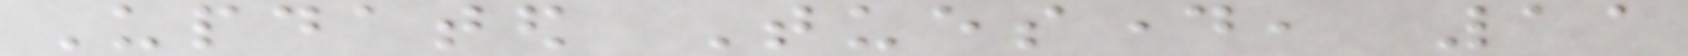Updated Tuesday, 11
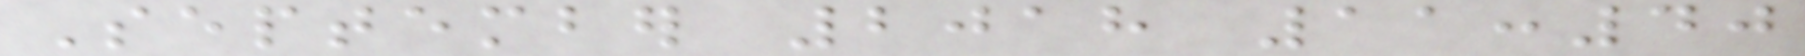September 2018 11:40
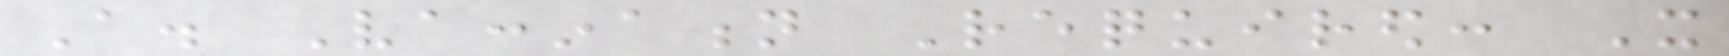A. Vaccination Required: It
